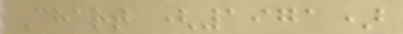Chart (1971)
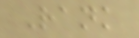Rank
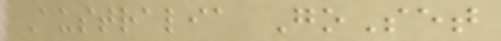Australia GoSet
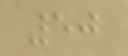50
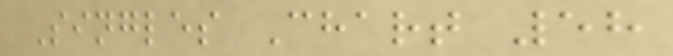Singles Chart 58
